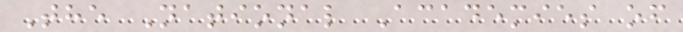The National Academies of
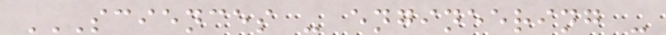SCIENCES - ENGINEERING -
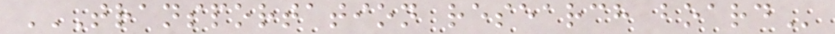TRANSPORTATION RESEARCH BOARD
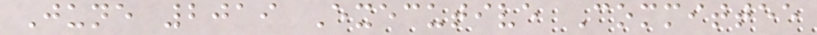June 2019 Executive Committee
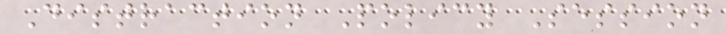Distraction Policy Session
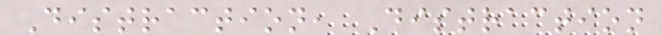Distraction, Distraction
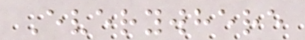Everywhere
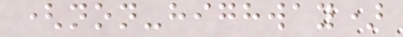(non-highway)
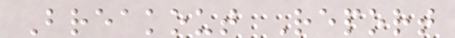Breakout Report
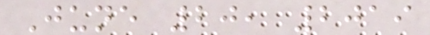June 20, 2019
